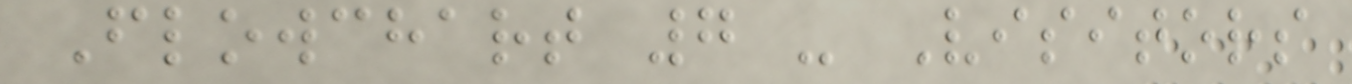Flowchart 7 - Visitors
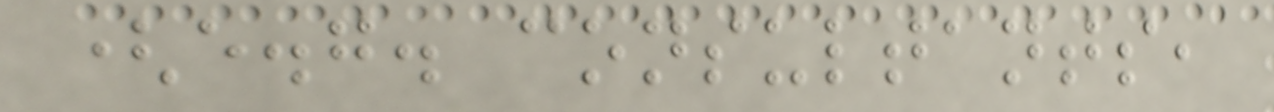(e.g. consultants,
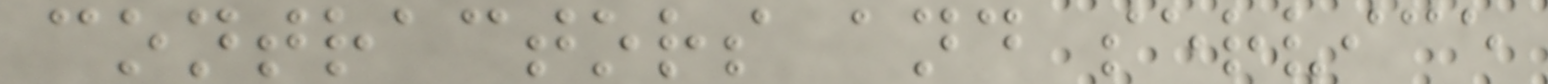contractors and service
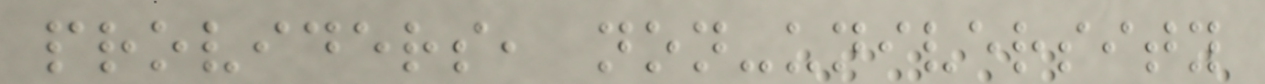providers, non-university
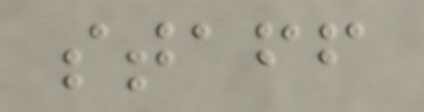staff
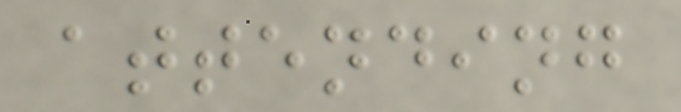attending
